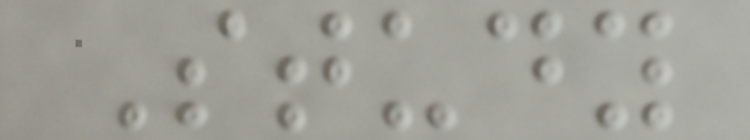Study
